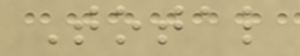Total
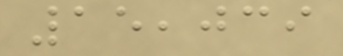15,039
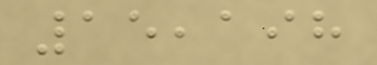15,198
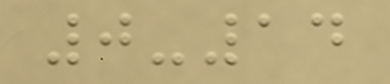0-14
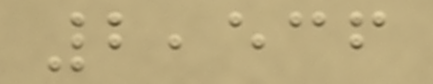2,536
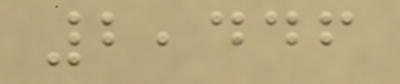2,446
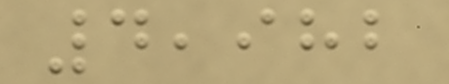4,982
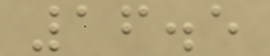16.5
